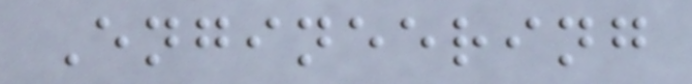Engineering
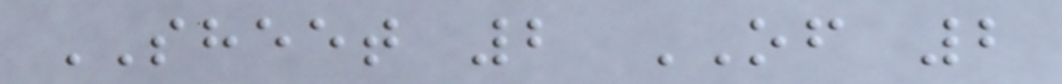SHEET 2 OF 2
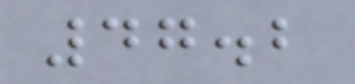47.2
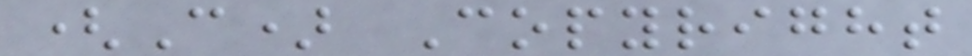(C) Copyright
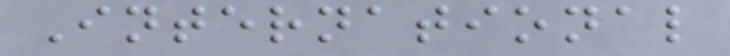International
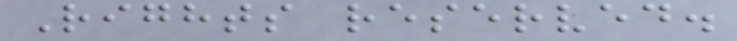Rights reserved.
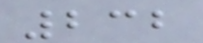232
